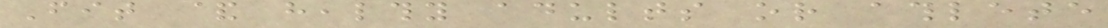Fit & healthy adults or athlete
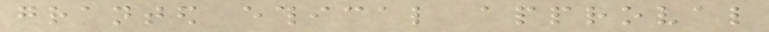granted ethical approval
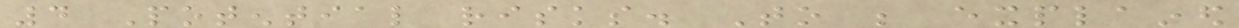4 Potential risks. To be explained
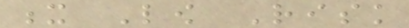x Low Risk
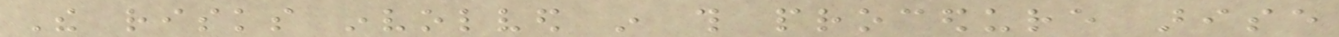The risks involved in this procedure arise
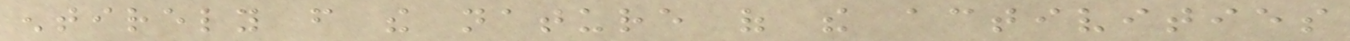entirely from the nature of the activities
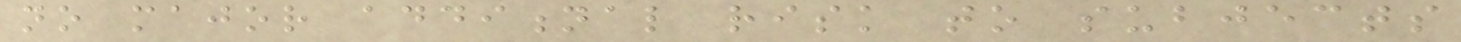no major additional risk to subjects
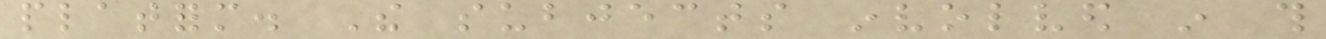platform. The subjects involved in this
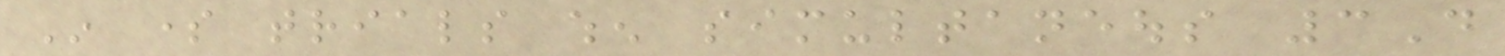In some trials when simultaneous 3D
